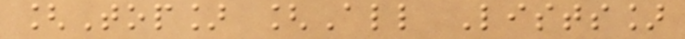[Top] [All Lists]
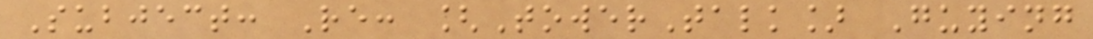Subject: Re: [TowerTalk] Guying
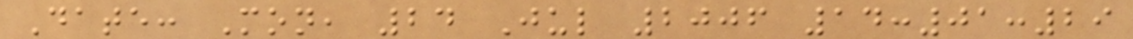Date: Mon, 24 Jul 2006 14:01:29
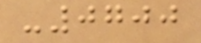-0700
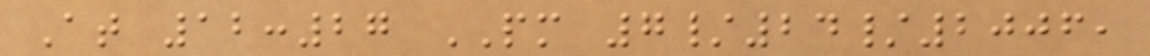At 12:27 PM 7/24/2006,
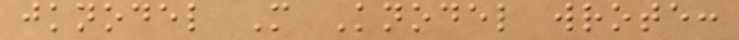jknodel M Knodel wrote:
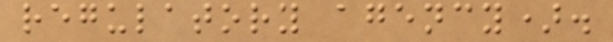regulatory agency).
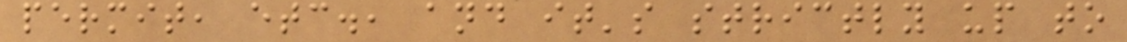permit, etc., and it's strictly up to
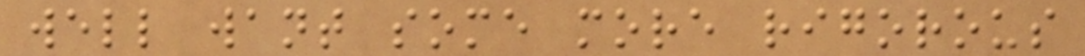well want some more rigorous
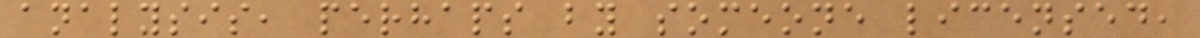analysis, perhaps by someone licensed,
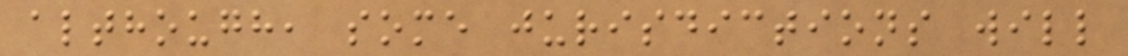although, some jurisdictions will
